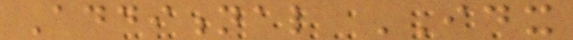Additional IDX
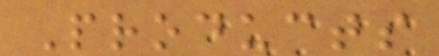Products
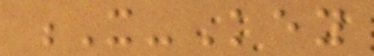X-Key
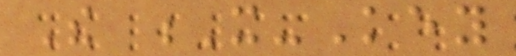The X-Key
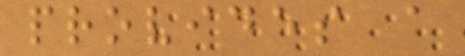provides a
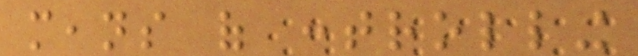means of controlling
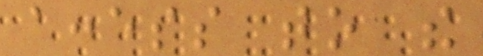access to the
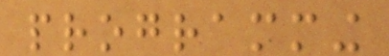programming
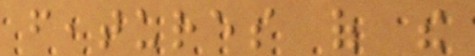features of the
